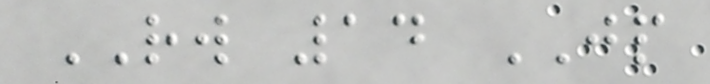RW 14 JP
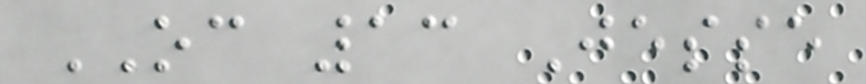OC 13 Jesse
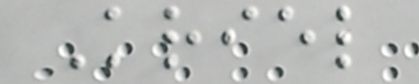Kriel
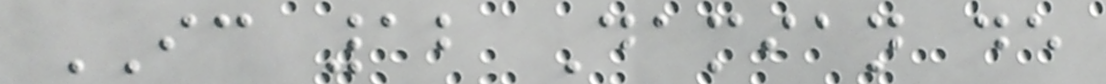IC 12 Damian de
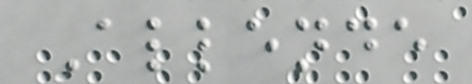Allende
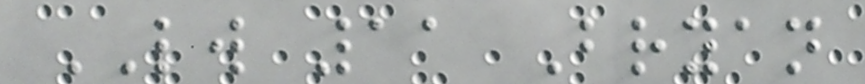LW 11 Bryan
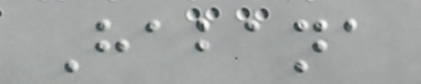Habana
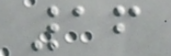16
